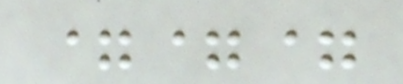===
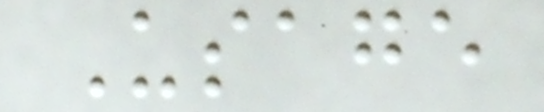Usage
